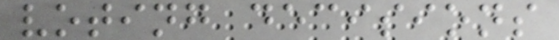voting decisions
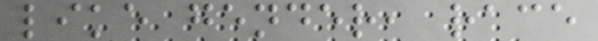like gender, race
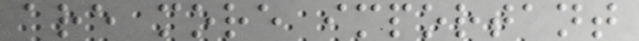are more important
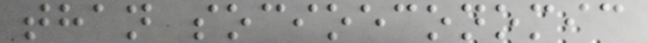than socioeconomic
